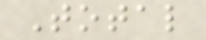Total
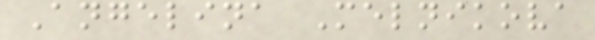Angelina Melnikova
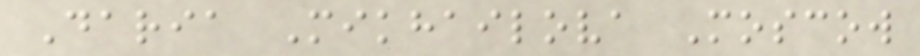Daria Mikhailova Moscow
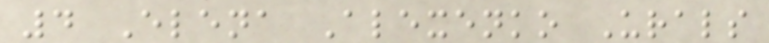4 Elena Alexenko Urals
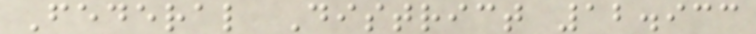Federal District 12.933
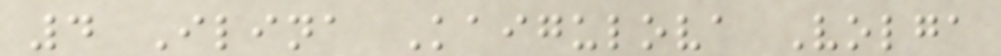4 Ilina Kaigulova Volga
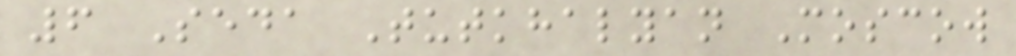6 Seda Tutkhalyan Moscow
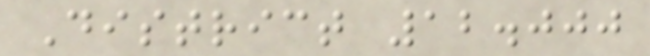District 12.000
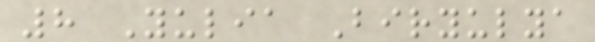8 Yulia Biryulya
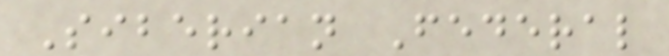Siberian Federal
